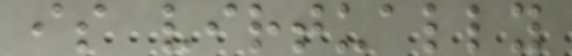is virtually
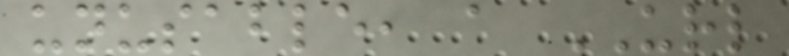unusable, a URL
